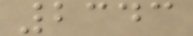2343
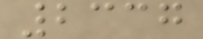2337
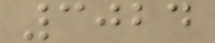3024
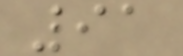91
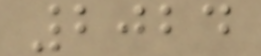2024
